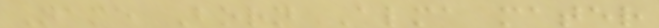Name Born Alma mater
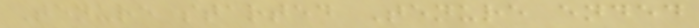Tenure started Tenure ended
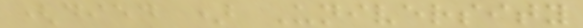(died ) University
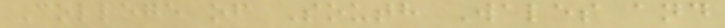College of South Wales and
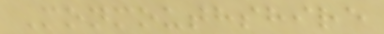Monmouthshire
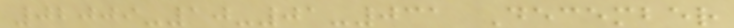02009-10-01-031 December
